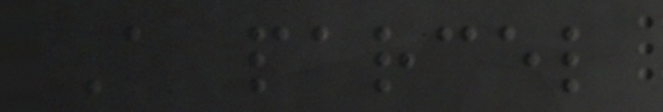A parcel
